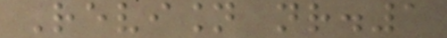Revision nr.1
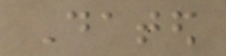Dated
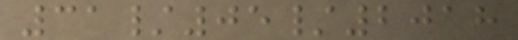31/05/2018
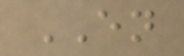EN
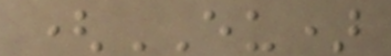(EU)
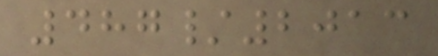487/2013
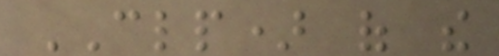CLP) of the
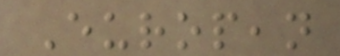European
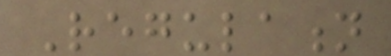Regulation
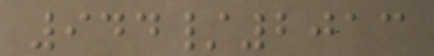944/2013
